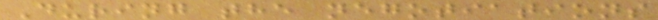During the negotiations
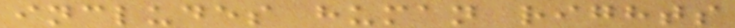includes human rights
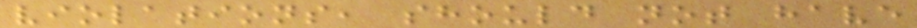violations, should not have
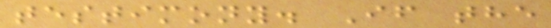testimony. If the
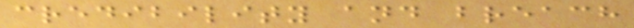credibility and breach
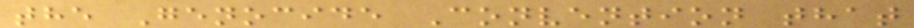the Genocide Convention that
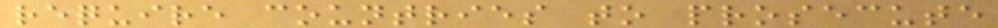require countries to prosecute
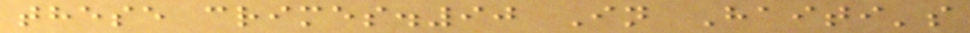these crimes.90 In Haiti's
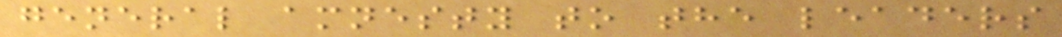general amnesty to the leaders
